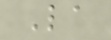La
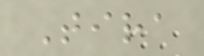Tira
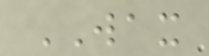WAX
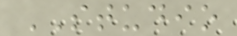STUDIO
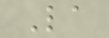La
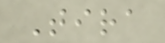Tira
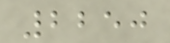2250
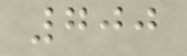700
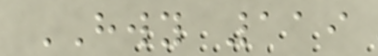HWY 119
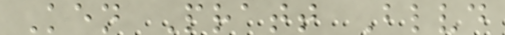Ken Pratt Blvd
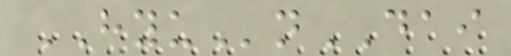HYUnDAI
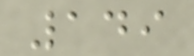149
